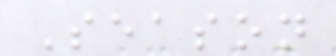Season
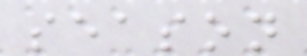season
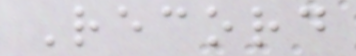Record
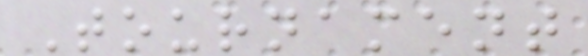Tournament
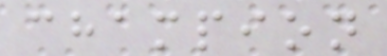champion
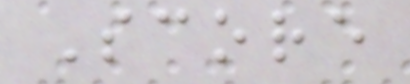Score
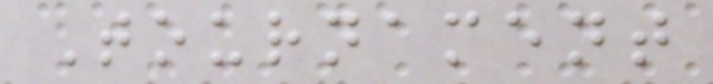Tournament
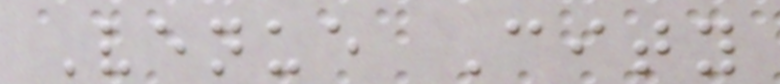Venue City
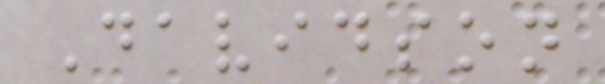Davidson
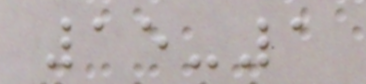15-1
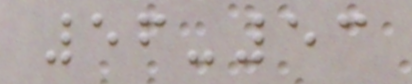56-53
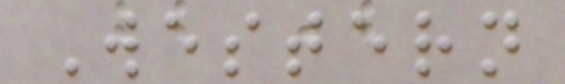Western
